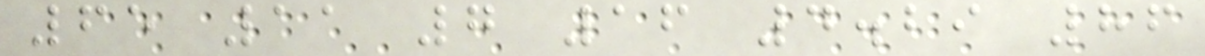65 11 7 16 4.29 86
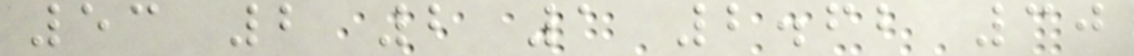53 2 2 1 2.62 30
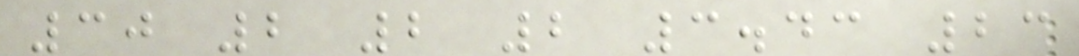30 2 2 2 3.43 23
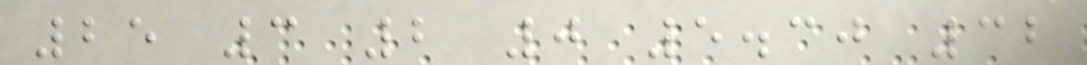25 3 2 0 5.30 32
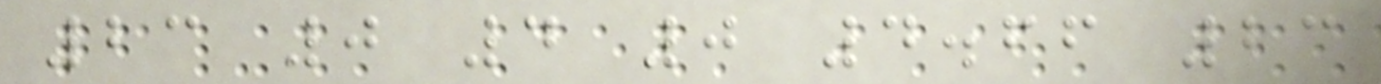23 0 4 0 4.66 23
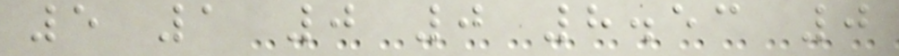5 1 0 0 8.53 0
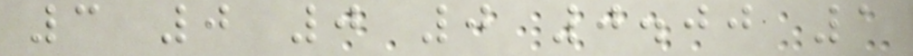3 0 0 0 0.00 1
